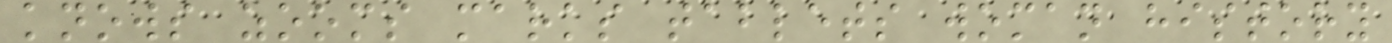knows zooms marks tablets woman history
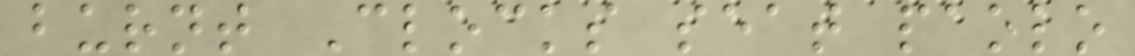burnt Clocks seat paolo
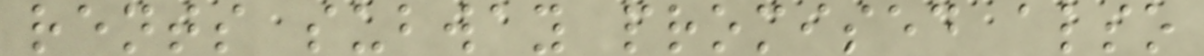rents subway promised also
